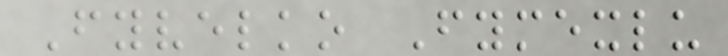Fyvelko Fymexlu
